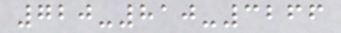720-810-3266
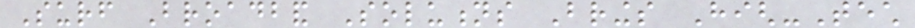Surf Broadband Solutions Brings High-Tech
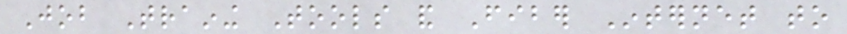Job Training Tools and Fiber Internet to
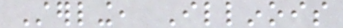Sterling, Illinois
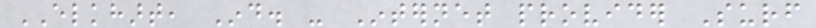ELKHART, Ind. - Internet provider Surf
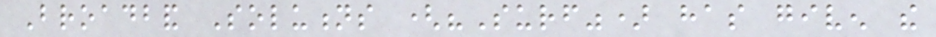Broadband Solutions ("Surf") has given the
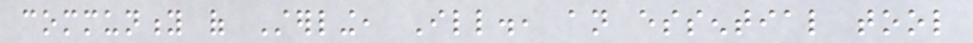community of Sterling, Ill., an essential tool
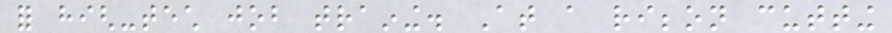for high-tech job training. At a ribbon cutting
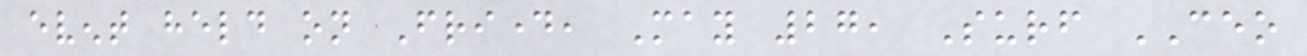event held on Friday, May 27, Surf CEO
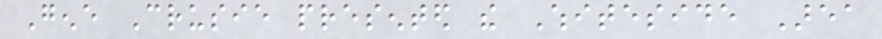Gene Crusie presented the Whiteside Area
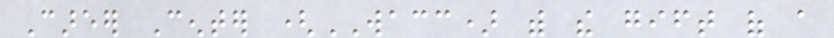Career Center (WACC) with the gift of a
